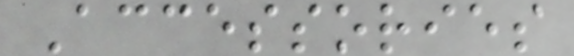Accessories
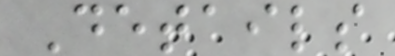Details
